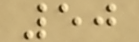50
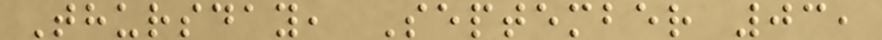Thursday, September 03,
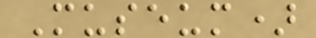Museum)
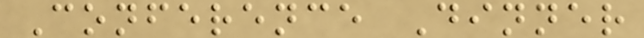Conference Dinner
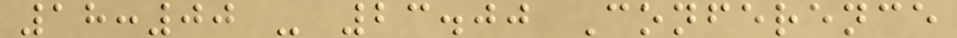18:00 - 23.00 Conference
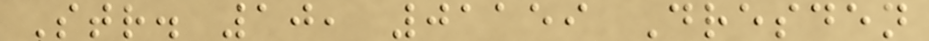Str. 10, 01159 Dresden
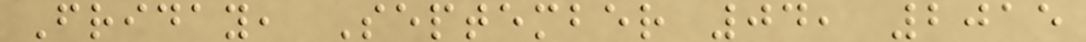Friday, September 04, 2015
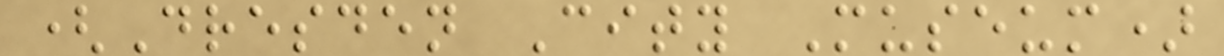(Dresden City Museum)
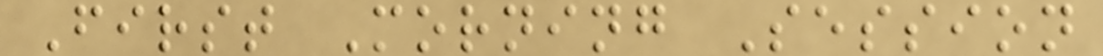First Morning Session
